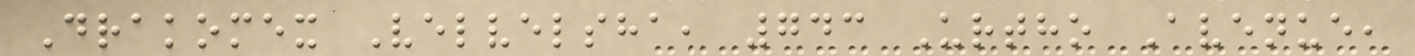Drakomex Velvelsha, 743 Urtho Avenue,
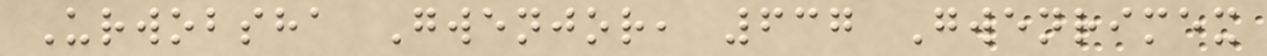Urwobsha Gwenjor, 637 Gwenrimex
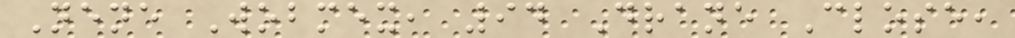Nene Wobmex, 94 Drane Close,
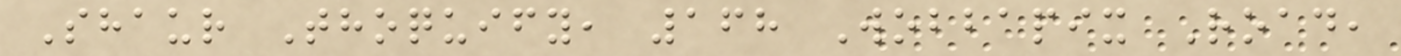Shaur Thoquify, 168 Wobbapix Road,
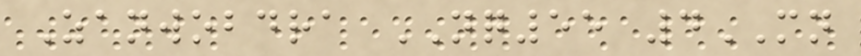Zanwobdra NQ55 4MN
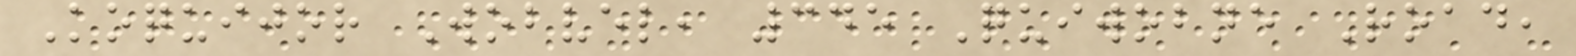Koquijor Wobvel, 345 Quiwobne Road,
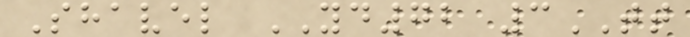Shavel YD72 3TT
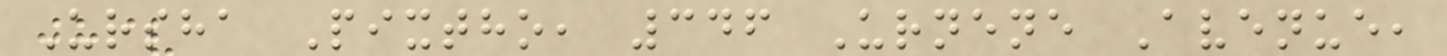Ursha Pixtho, 346 Urnene Avenue,
